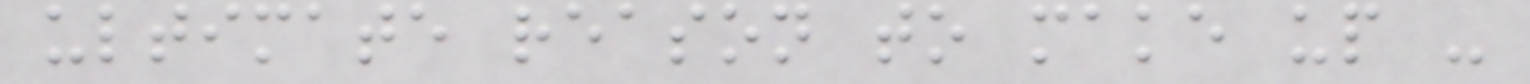ultimate reason to make up -
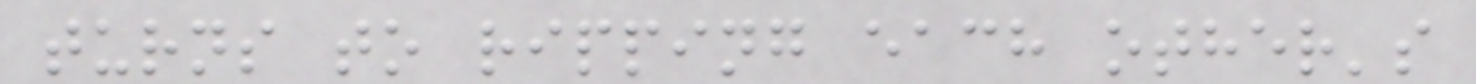turns to ripping each other's
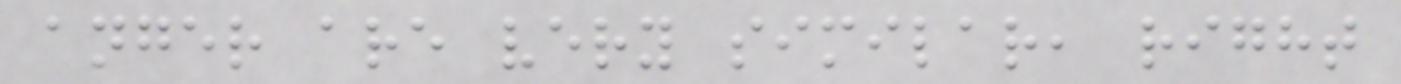anger are very similar, right
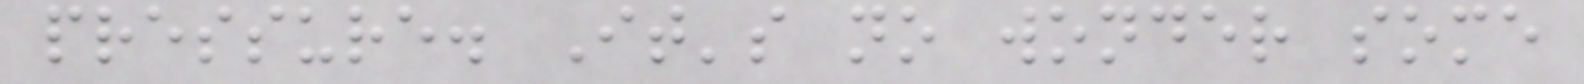pressure. It's no wonder some
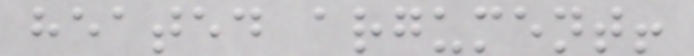heated argument!
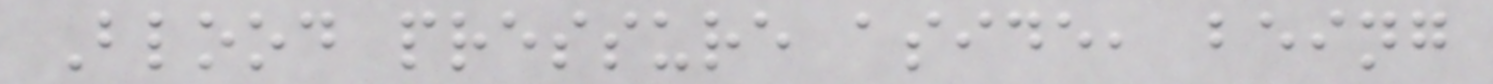Blood pressure aside, being
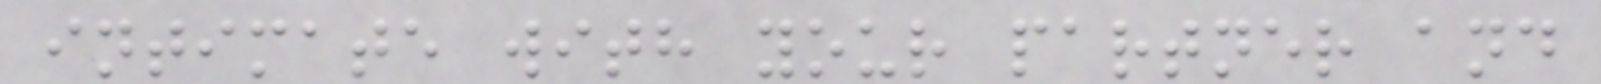intimate with your partner and
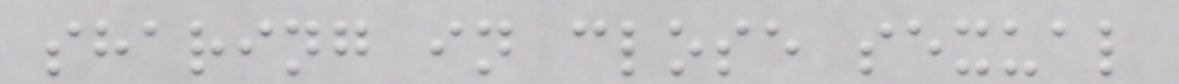sharing in close sexual
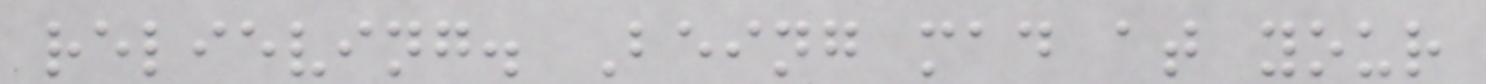relieving. Being mad at your
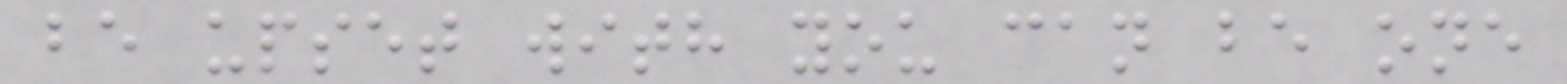be upset with you can be one
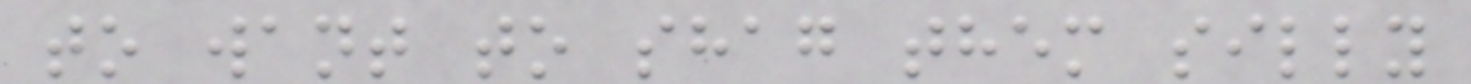to want to shag them silly
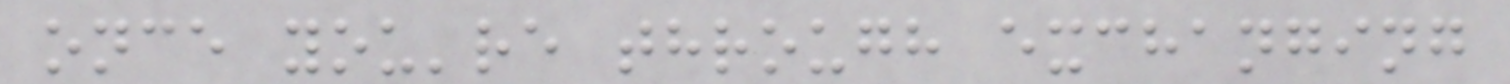once you're through exchanging
